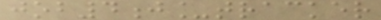job4j_tracker
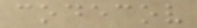codecov
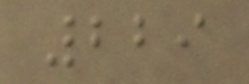229
